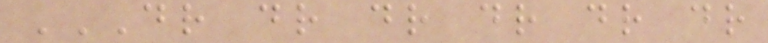DR DR DR DR DR DR
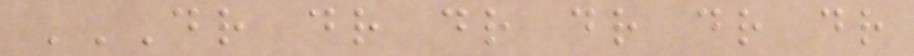DR DR DR DR DR DR
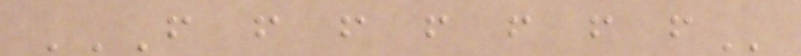F F F F F F F
